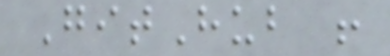GitHub !
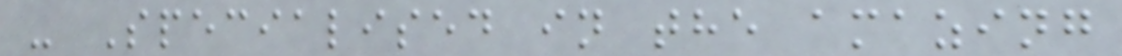- Specialised in the amazing
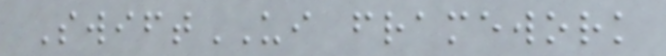SwiftUI framework
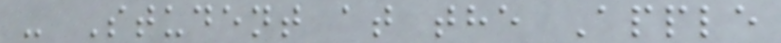- Student at the Apple
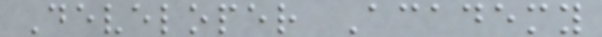Developer Academy
